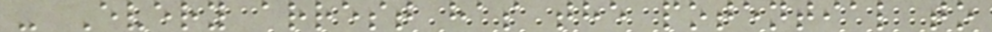- Every arrest has the potential to
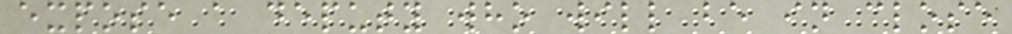expose a deputy who will be in close
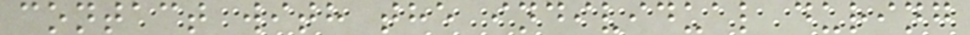contact with the individual during
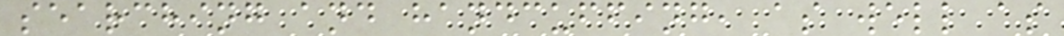searching and handcuffing, as well as
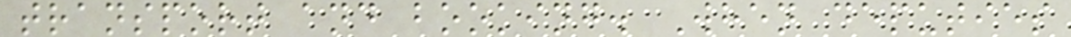transport and booking. When deputies
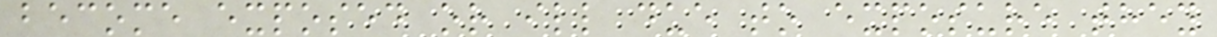become exposed or ill due to exposure they
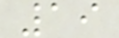19
